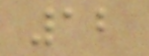12
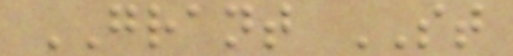GRANT ST
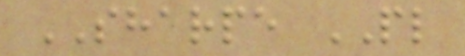SHARPE PL
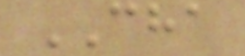CHA
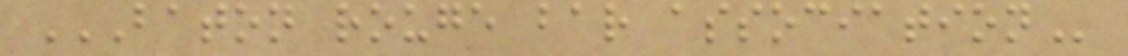BATON ROUGE BAR ASSOCIATION
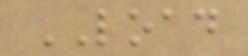LOAD
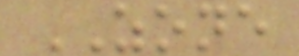ZONE
